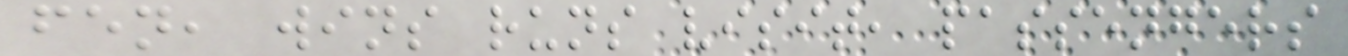fen, wins runs visit, passengers
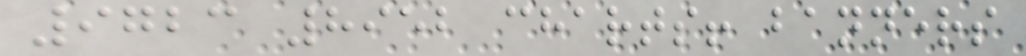9723 8952 charts! banners
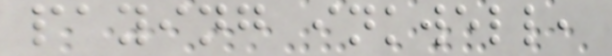paying inkwell,
